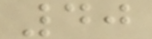40
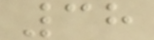38
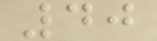40
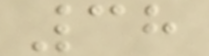38
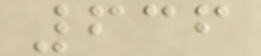636
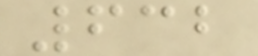632
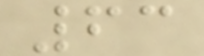63
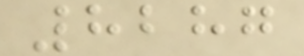8287
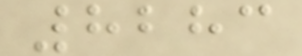8283
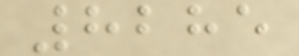8285
